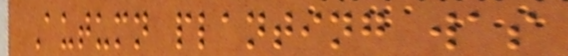Autumn planting was
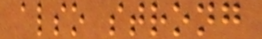also strong
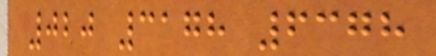020 3178 6378
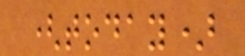(today)
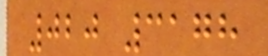020 3178
